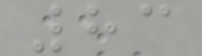83
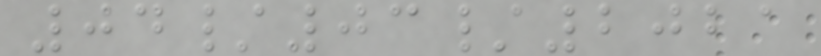04/03/2021
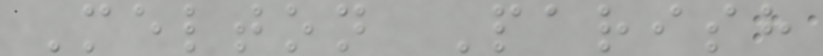Melton Parish
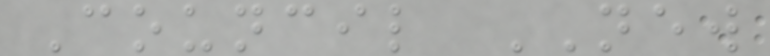Council NEW
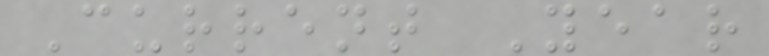Current Year
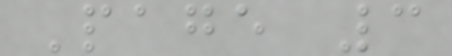Page 3
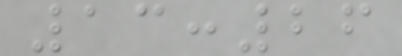13:26
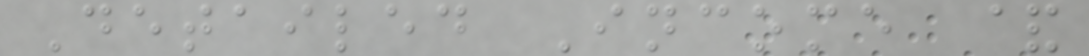Detailed Income &
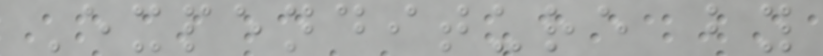Expenditure by
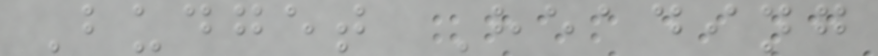Budget Heading
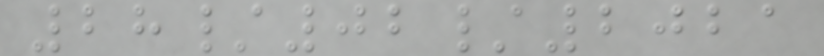28/02/2021
